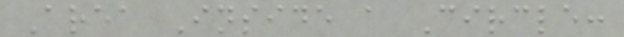Area Inside a Circle:
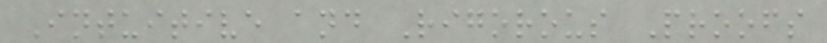Intuitive and Rigorous Proofs
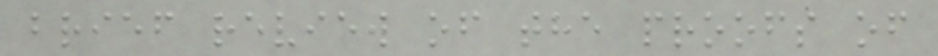brief review of the proofs of
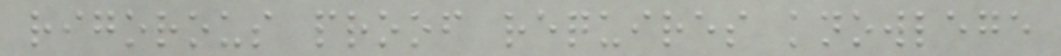rigorous proof requires knowlege
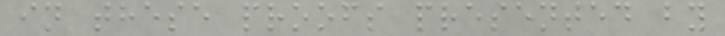in these proofs presented by
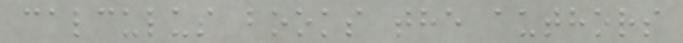calculus books the authors
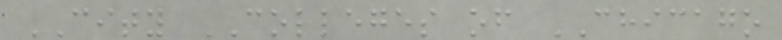CITY COLLEGES of CHICAGO
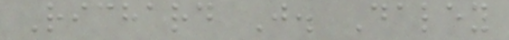Richard J. Daley
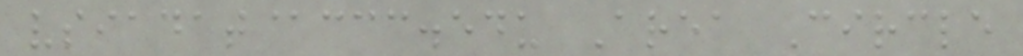vsiadat@ccc.edu Area Circle
